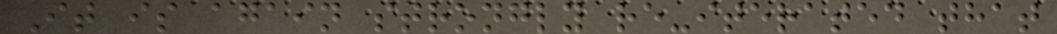It is again strongly re-iterated that
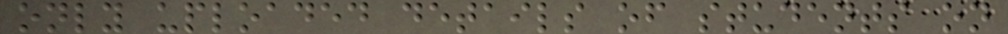only uploaded details of students on
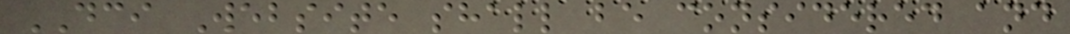DCI Website shall be considered and
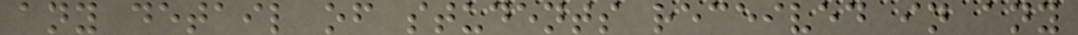any detail of students received in any
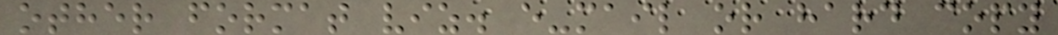other format viz. e-mail or hard copy
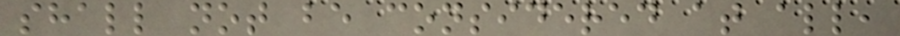shall not be considered at all,
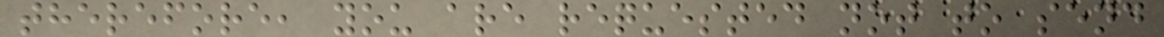therefore, you are requested not to send
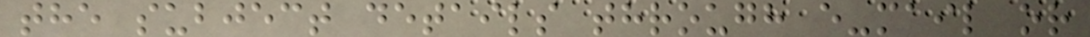the subject details through e-mail or
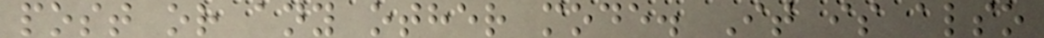post or any other mode. It is also
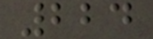224
